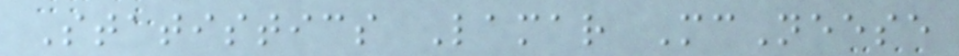Statistics Lamar McNeese
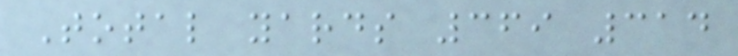Total yards 369 314
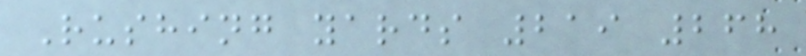Rushing yards 219 268
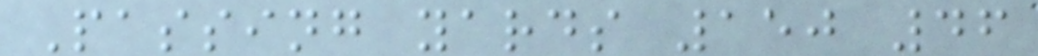Passing yards 150 46
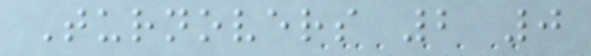Turnovers 2 0
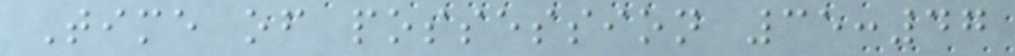Time of possession 35:47
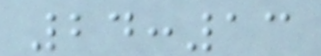24:13
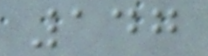147
